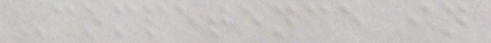Competence in
